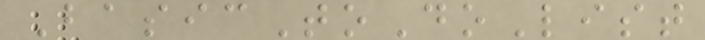BasicToDoList
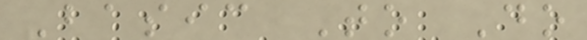Basic To Do
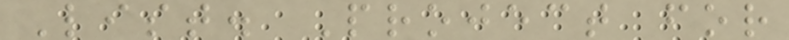List. Project for
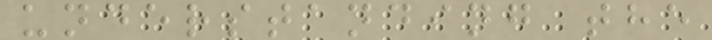understanding the
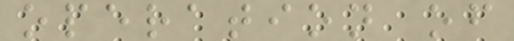operation of
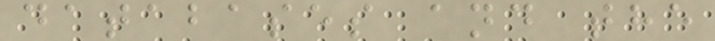databases and the
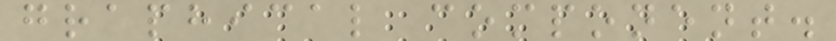graphical component.
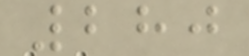280
